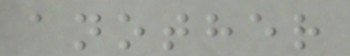another
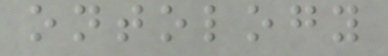ontology
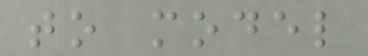to model
